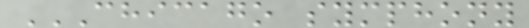CHICAGO SYMPHONY
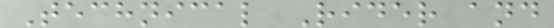Technical Rider and
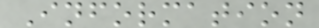Information
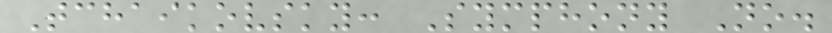Tchaikovsky: Symphony No.
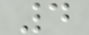4
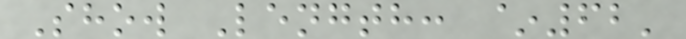Show Length: ~62'
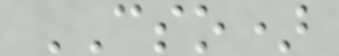CSO)
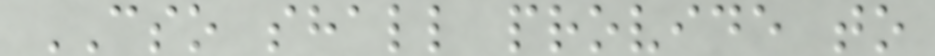CSO shall provide to
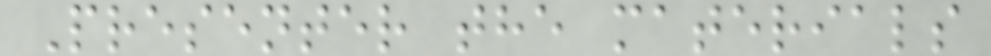Presenter the materials
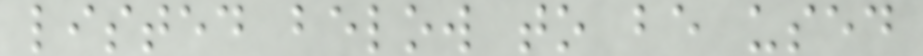listed below to be used
